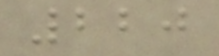220
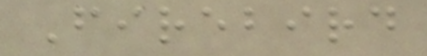Firebird
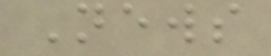News
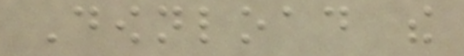Download the
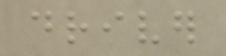driver
